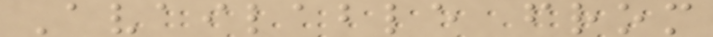Available from
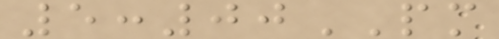5:00PM
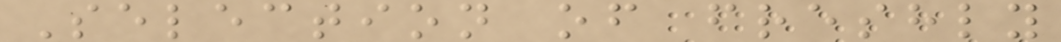Selection of freshly
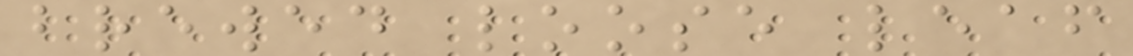brewed loose leaf
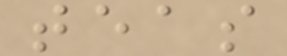teas
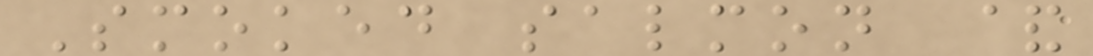Smoked salmon &
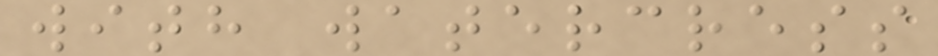with watercress
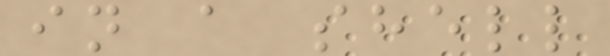in a shell
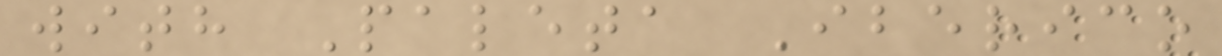with Paleta Iberico
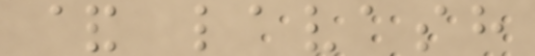& lavash
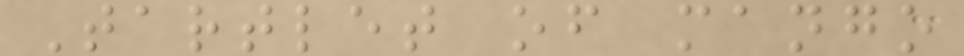Tartlet of mango
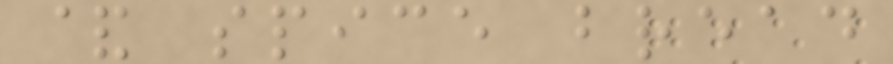& spice bread
